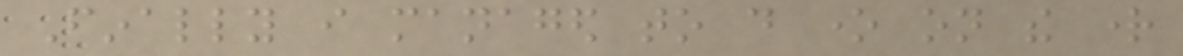Finally i managed to do one on the right
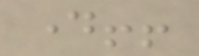day!!
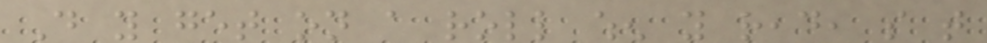Do you get on a roll when you read, so that
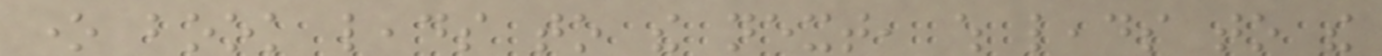one book leads to the next, which leads to the
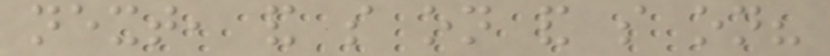next, and so on and so on?
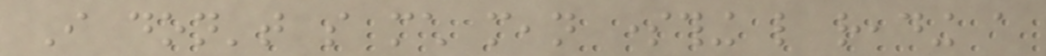I don't so much mean something like reading a
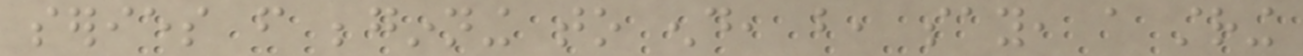series from beginning to end, but, say, a string
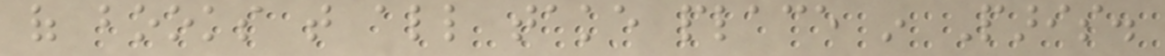of books that all take place in Paris.
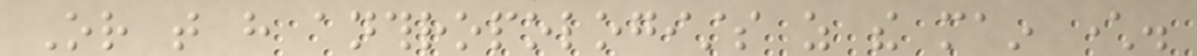Or that have anthropologists as the main character.
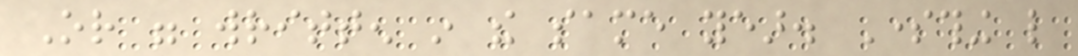Or were written in the same year. Something like
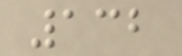132
